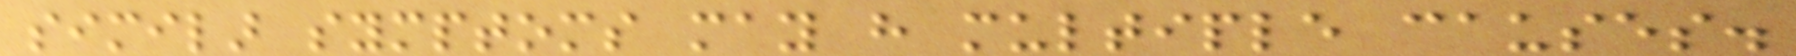similar symptoms may have multiple causes.
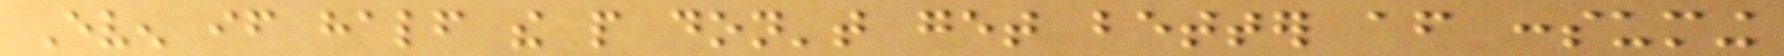Even if half the people don't get better after consuming
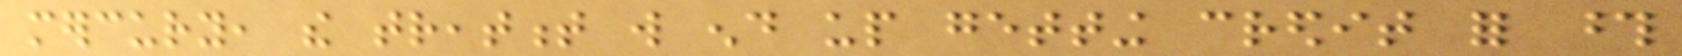mercury, the treatment will end up getting credit for those
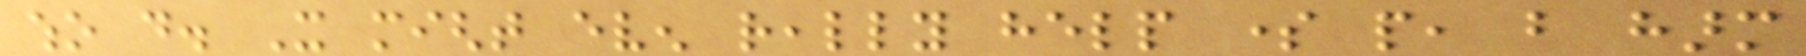who do. It might even really help some people, but harm
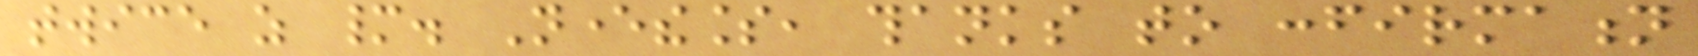twice as many. Nevertheless, thanks to confirmation
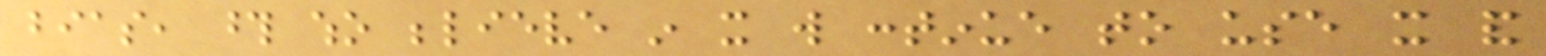bias, those who believe in it will continue to use it and
